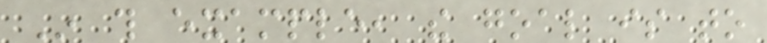In this example, the goal is to
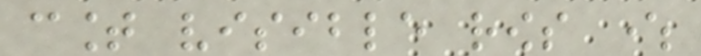count visible rows where
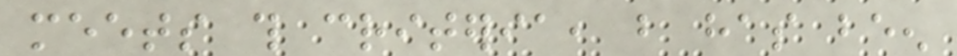meets this criteria, but has been
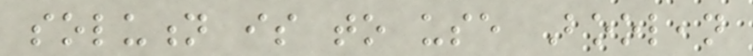solution is to use Boolean
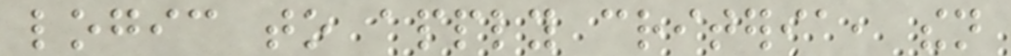logic to apply criteria, then
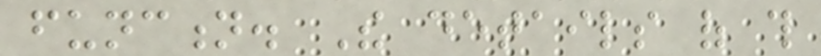function. The details of this
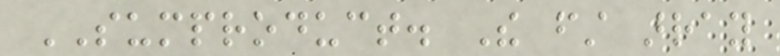SUMPRODUCT. The first array
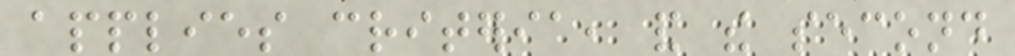applies criteria, and the second
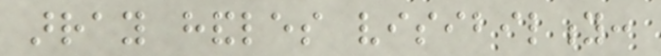array handles visibility:
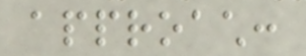approach:
